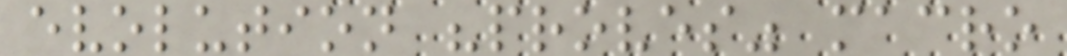evolution "proves" macro
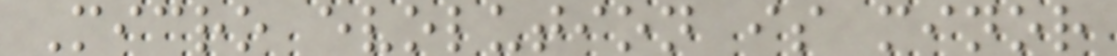Micro evolution is minor
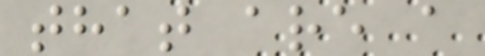that are a
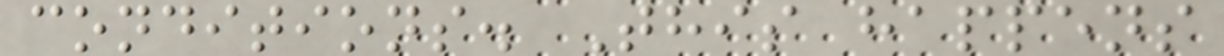conditions. This happens
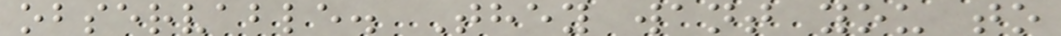observable. They want you to
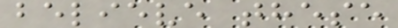believe these
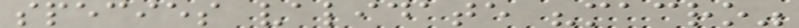species validate "macro"
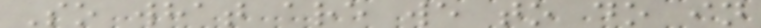So what are we to do in
